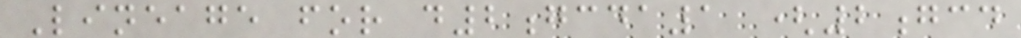Lineage for d2gcda1 (2gcd
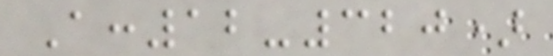A:12-320)
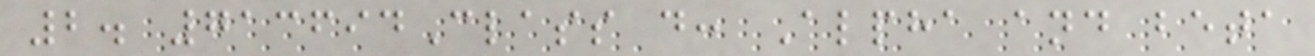2. 713694Class d: Alpha and beta
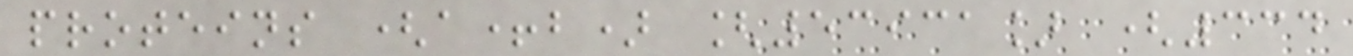proteins (a+b) [53931] (334
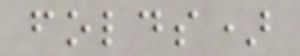folds)
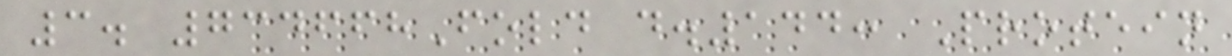3. 734668Fold d.144: Protein
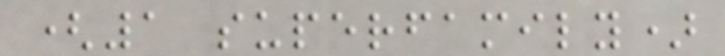(1 superfamily)
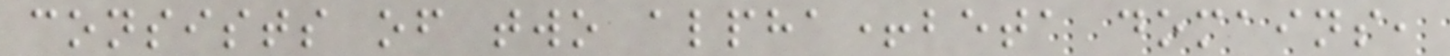consists of two alpha+beta domains,
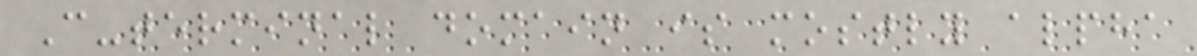C-terminal domain is mostly alpha
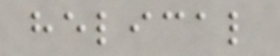helical
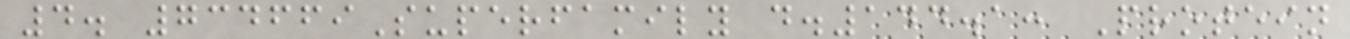4. 734669Superfamily d.144.1: Protein
